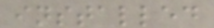installed
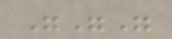"""
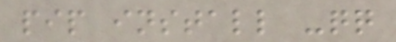pip install -qq
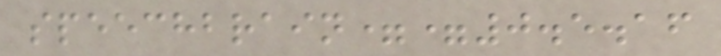speechbrain==0.5.16
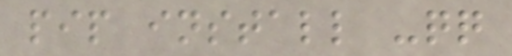pip install -qq
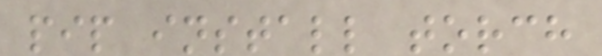pip install torch
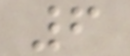6
